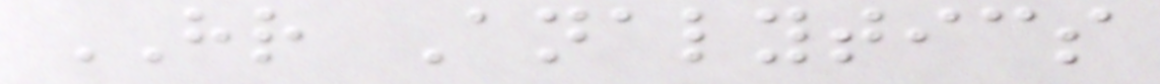HR Analytics
